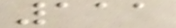111
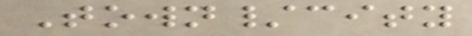Town/city
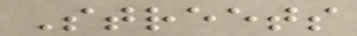Streets
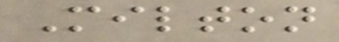Milton
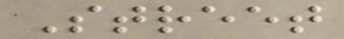Street
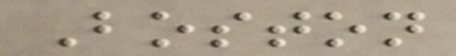Boston
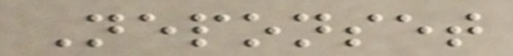Neponset
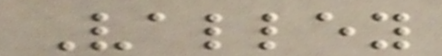Valley
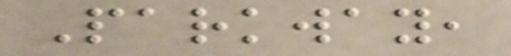Parkway,
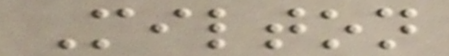Milton
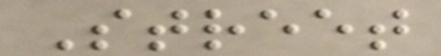Street
